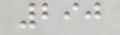290
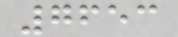7653
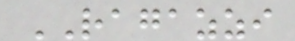RAGAZZI
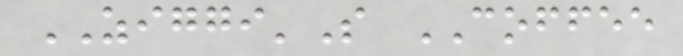ZIGGI'S COFFEE
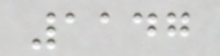1147
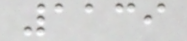1139
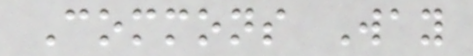Commons Way
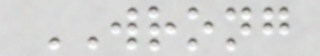WRONG
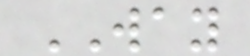WAY
